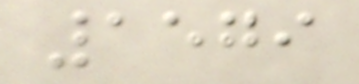1579
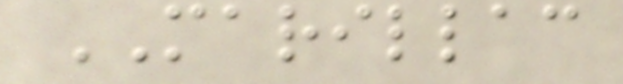MARILLAC
